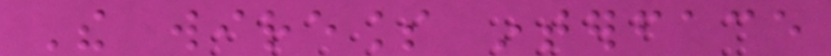The wireless interface
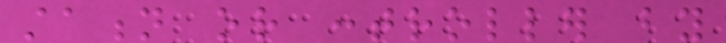station or controller by
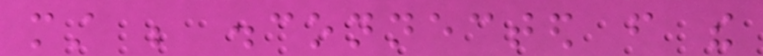must be disconnected from the
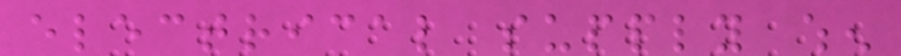electrical supply when
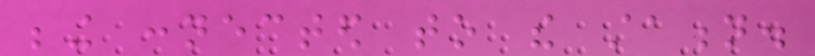being connected to the station.
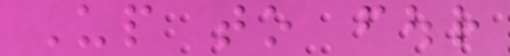Up to four
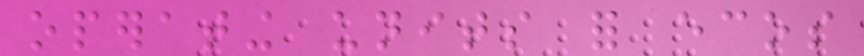operating units for ecos
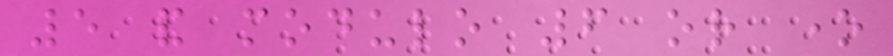5 and modulo 6 or one
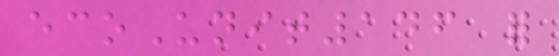ecoUnit146 for
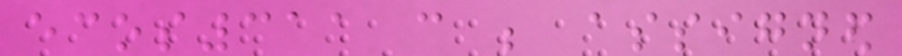ecos311 can be assigned
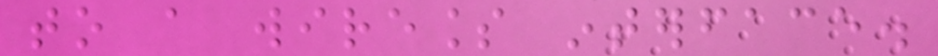to a wireless interface.
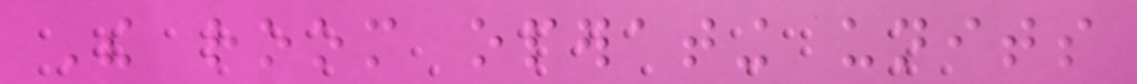The room operating units
